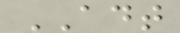ADT
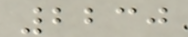2230
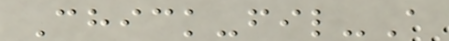Chick-fil-A
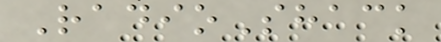RadioShack
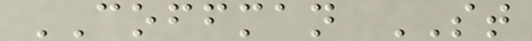COFFMAN ST
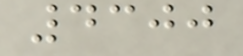4300
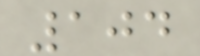104
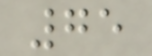75
